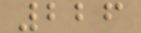226
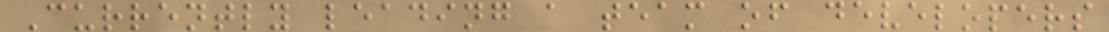Currently leading a team of developers
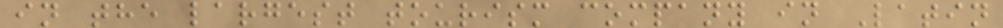in the largest tourism company in Latin
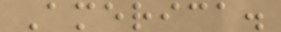America.
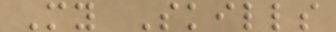My Skills
